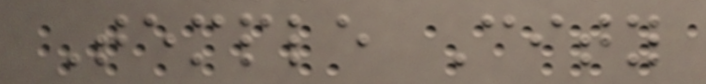Temple City
